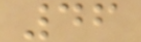46
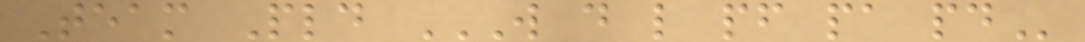Team Pld W D L PF PA PD
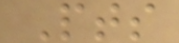Pts
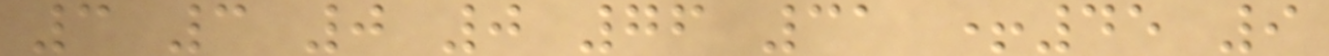3 3 0 0 76 31 +45 9
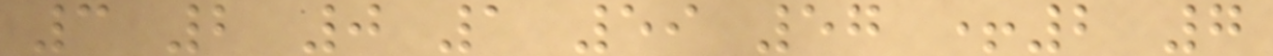3 2 0 1 59 57 +2 7
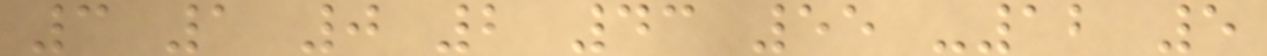3 1 0 2 43 55 -12 5
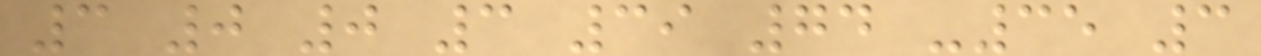3 0 0 3 39 74 -35 3
